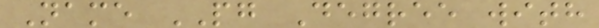Name PG Degree with
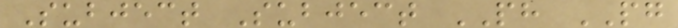Subject Subject PH PG
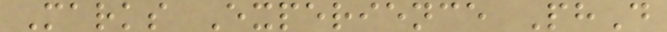Marks Experience PhD
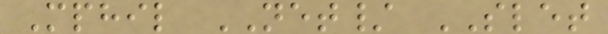Mphil NET/ SLET
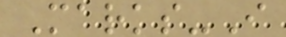Marks-I
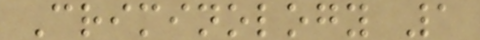Criminology 1
